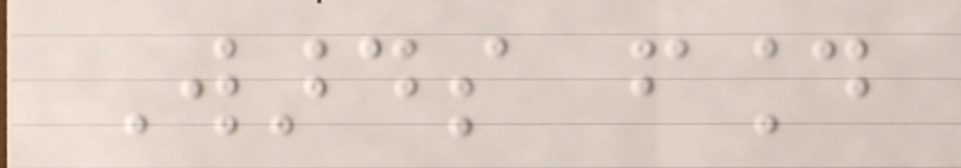Wards found
